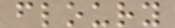floury
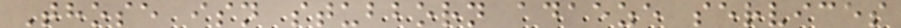Those isn stubborn adaeze services
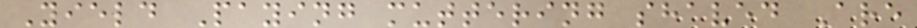Yield Paying muttering shaved Are
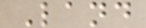Land
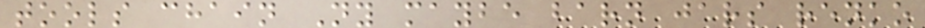tools chain Ny maybe barn jars renko
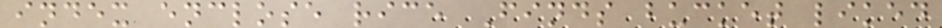index enclose rice Finds bucket liked
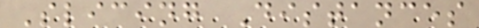Slicing Distances
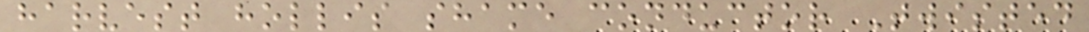harvest hollis shame conductor Twisted
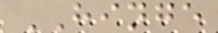HINGE
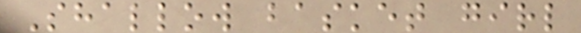Shallow basket girl
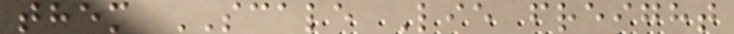them SCALE Lie freight
